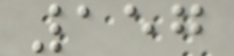157
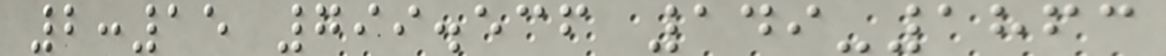2:15 799.536 149-1863
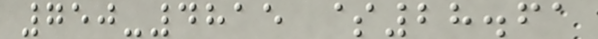750-4815 $28.61
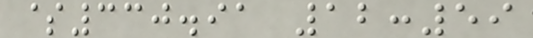$330.91 12:59
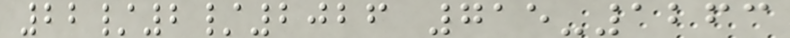22/2/2026 715-1263
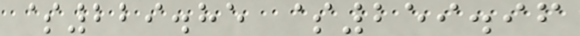$229.85 $259.96
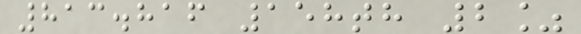813.816 158th 2%
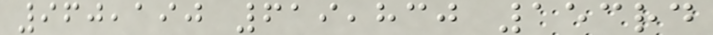960,190 619,830 153rd
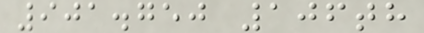901.750 106th
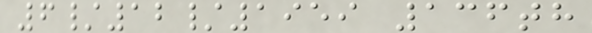6/12/1959 136th
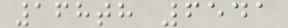168th 6541
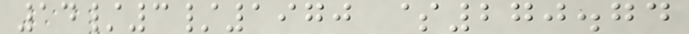14/3/1970 $270.74
